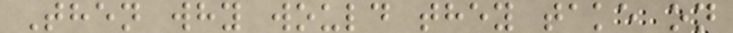Then why would they take on
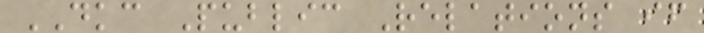DKC Public Relations if
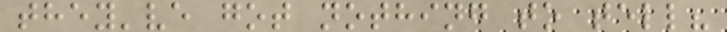they've got nothing to tell?
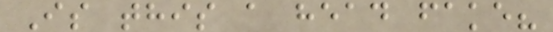Is this a head fake?
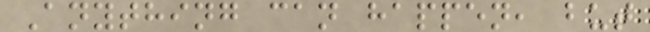Anything can happen, but
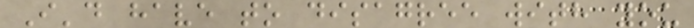I'd have to disagree with you
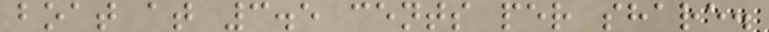boat at 3.5 cents per share.
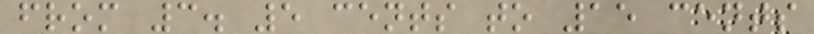from 3. 5 cents to 15 cents
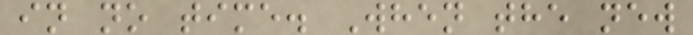in no time. When the new
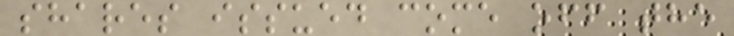shares issued come off the
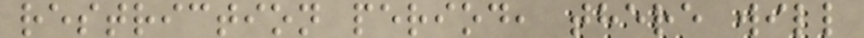restriction period, there will
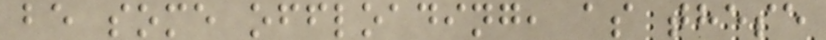be some offloading, as these
